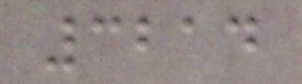3214
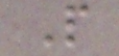P
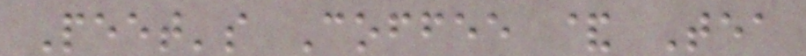Peet's Coffee & Tea
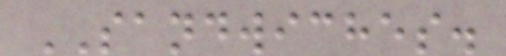SANDWICHES.
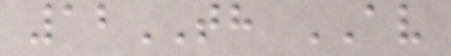12TH AV
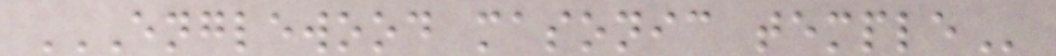ENGLEWOOD MASONIC TEMPLE
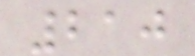210
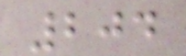204
